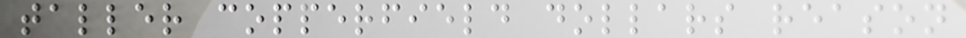taller copperfield dollars reason
